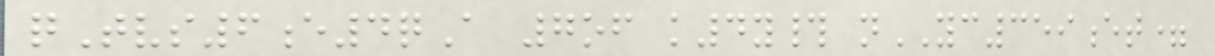qTvs6e4qA 7of k4y# nYC359et=
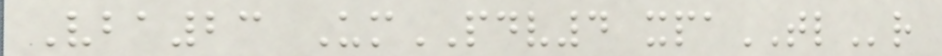Vba23 UmPDV4 xpaTLr
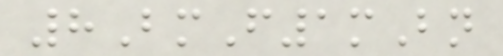8BmF1mBn
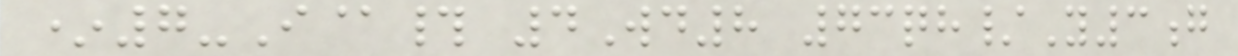*7-I@# 4Wd8 73qh/Y3g
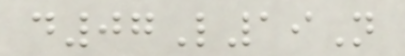d07L19N
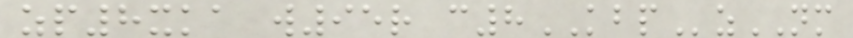zp8xka w95r c8KBPzNM
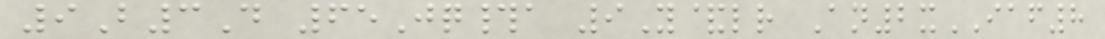9B3D 65Jq#a 9Y&lr An2xIAF8
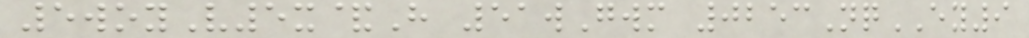5woyV5x&H 51wGwm 0253NqEY9
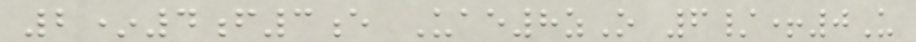2*4f3e Uae8zO 6/+0U
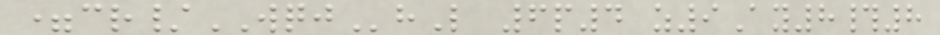=cr/WQJhL 6p4 z9Ay8#8
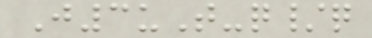J3uT-q/q
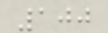100
